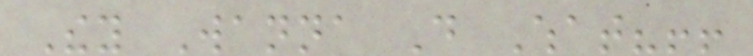They Wanna Do What?!!
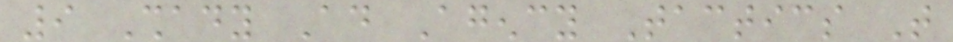9 Shady Ad Agency Tactics That
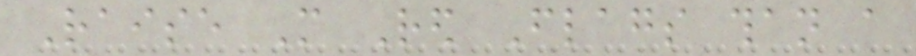Raise More Red Flags than a
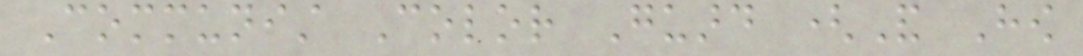Communist Color Guard (And How
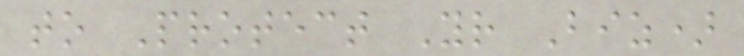to Protect Your Biz)
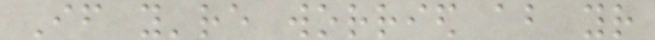If you're worried about your
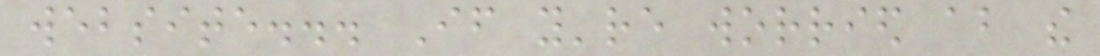website... If you're worried about the
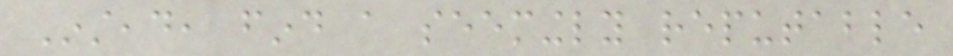Instead, find a seemingly reputable
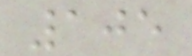105
